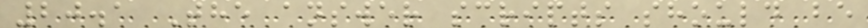20.1 The answer scripts should be
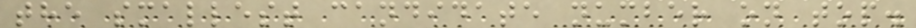the smallest candidate number on top.
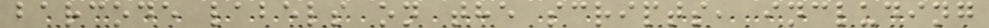barcode labels on the scripts, including
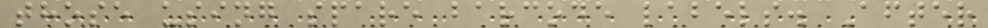those using spare barcode labels. After
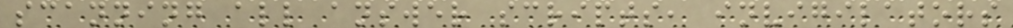scanning all answer scripts, invigilators
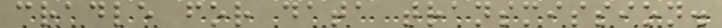cradle for data transmission.
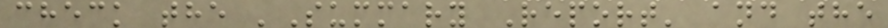check the 'Summary Report' and the
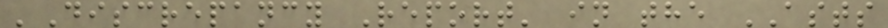'Discrepancy Report' in the ASTS
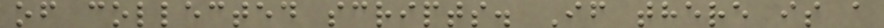of collected scripts. If there is a
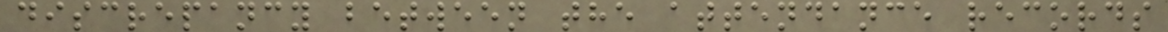discrepancy between the attendance records
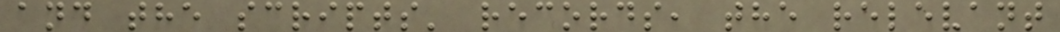and the scripts' records, the relevant
